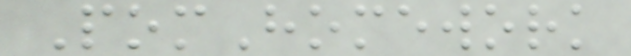PomHomework
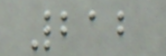212
